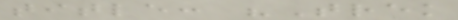title: "Trek
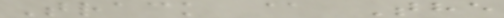Track @ The
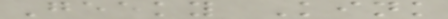Geeky Kink
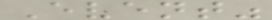Event"
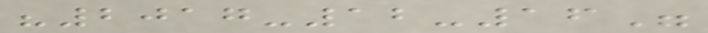"2017-12-16"
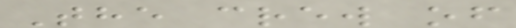The crew of
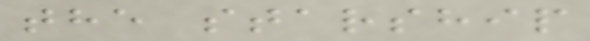the starship
